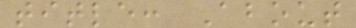title: About
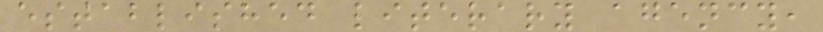established literary agency,
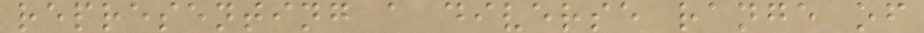representing a diverse range of
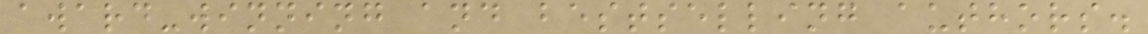award-winning and bestselling authors.
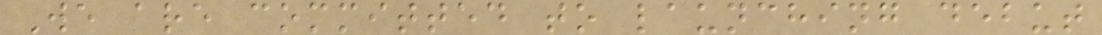We are committed to launching debut
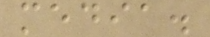media.
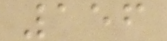156
